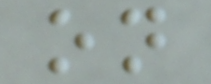on
